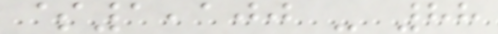$1,100 - 88
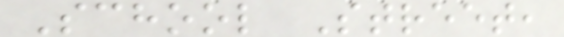School Street,
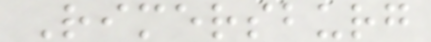Rimersburg
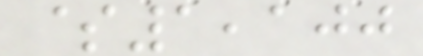$1,100
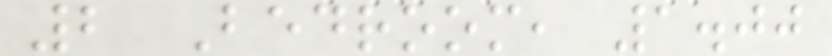2 Bedroom, 1.00
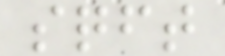sqft
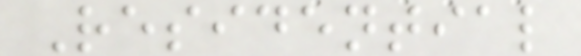Residential
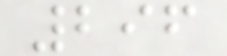296
